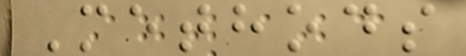Methods
